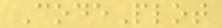CodePlot
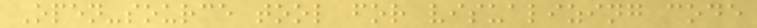Open-source tool for visualizing code
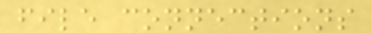file connections
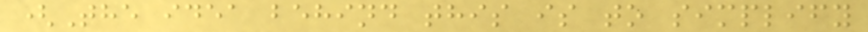(The idea behind this is to simplify
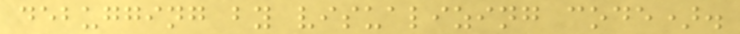debugging by visualizing code).
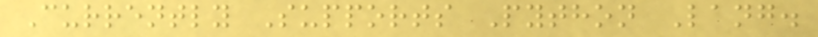Currently Supports Python Lang.
